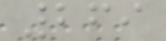269
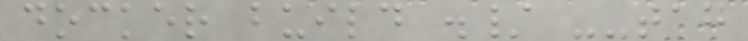docker build ./ --tag
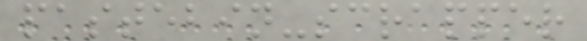pastebin-scrapper
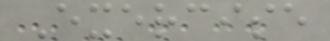Exercise
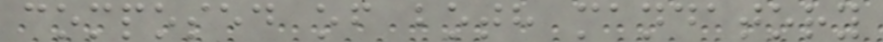composed of both mandatory
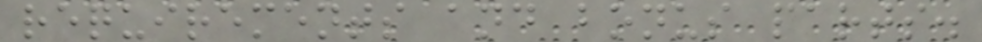requirements and bonus parts.
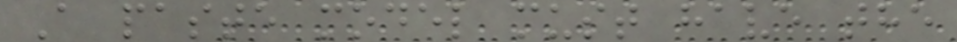A paste model must have the
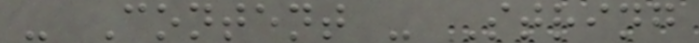- Content - String
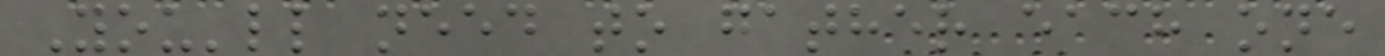You'll need to gather each one
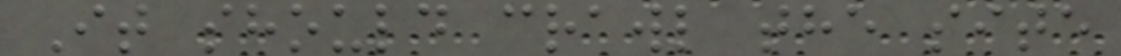It should crawl the site
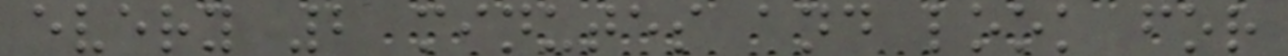every 2 minutes and look for
